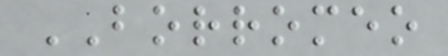BORROMEO
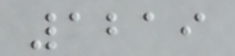1219
